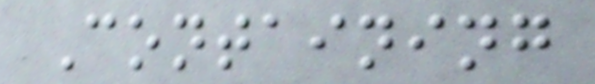Containing
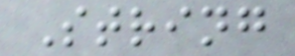String
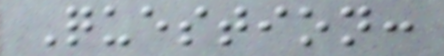Question:
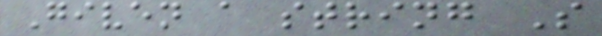Given a string S
